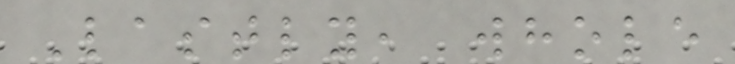Lastly, whole
